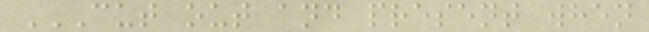CUT OUT AND PRESENT WHEN
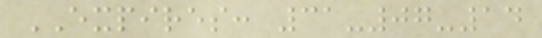EXPIRES: 31-07-14
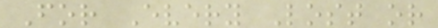For Every Lost or
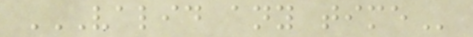VALID ANY TIME
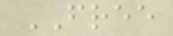FREE
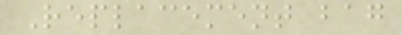Replacement bag
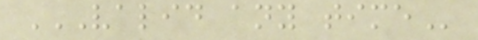VALID ANY TIME
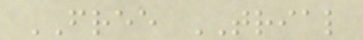FREE TRIAL
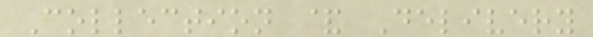Collection & Delivery
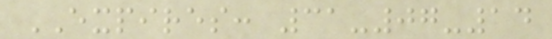EXPIRES: 31-07-14
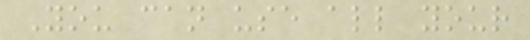You can use all your
